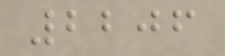2206
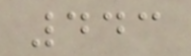443
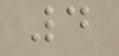4
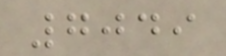7049
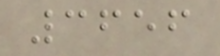3656
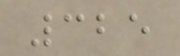325
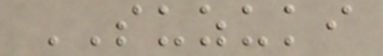SUZUKI
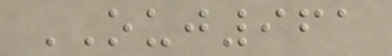OUJ961
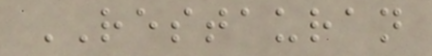RESTAURAN
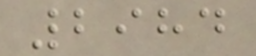2984
